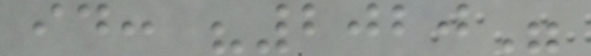id: "2020"
